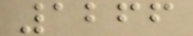1266
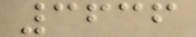3636
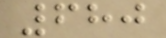680
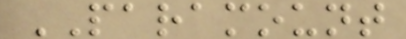PARAMOUNT
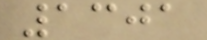1301
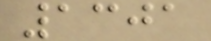1301
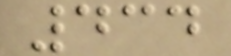434
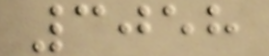3058
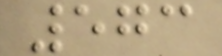573
